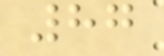87
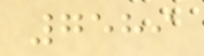7589
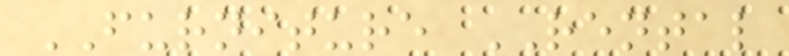FURNITURE RENTAL
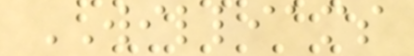WILLIAMS
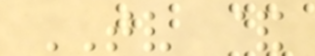TV &
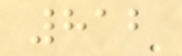812
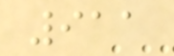911
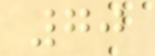70
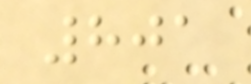801
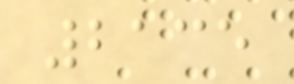2135
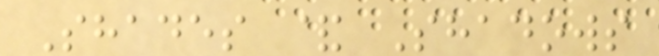Shades & Shadows
